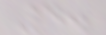4.
